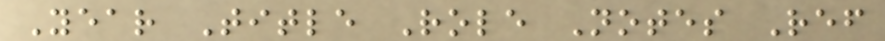Year Title Role Notes Ref
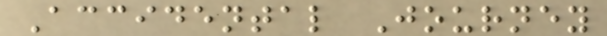Accidental Journey
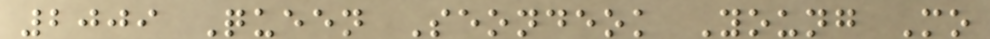2009 Queen Seondeok Young Mo
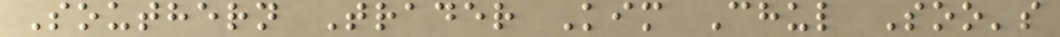Southern Trader Kim Chul Soo's
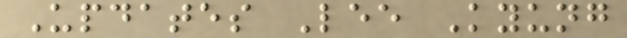Updates Lee Kyung
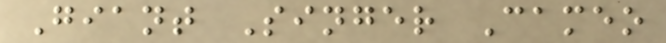Giant Singer Cameo
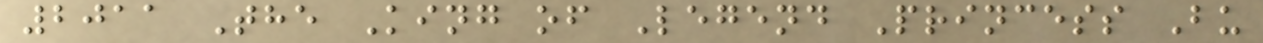2011 The King of Legend Princess Bu
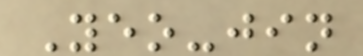Yeo-jin
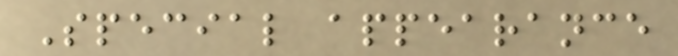Special appearance
